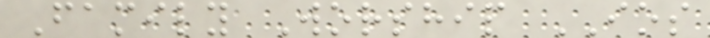Family Worship IOS
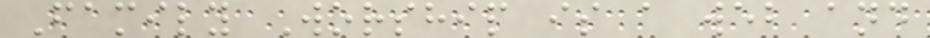Family Worship is a web and
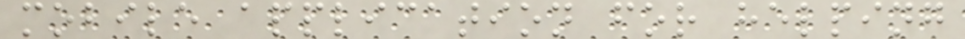mobile application for helping
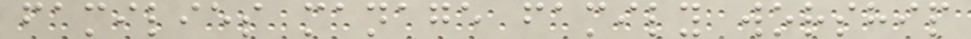families manage family worship
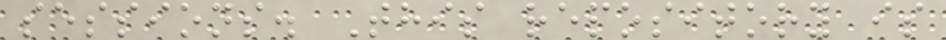sessions. This repository is
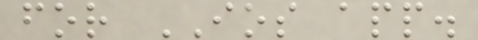for IOS app.
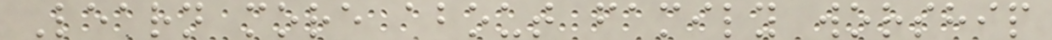Learn more about family worship
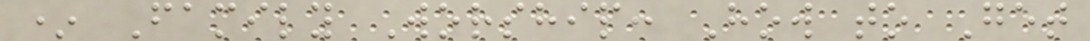* Family Worship: How to Get
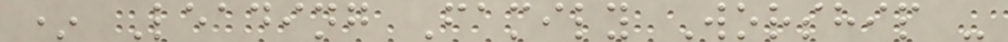* Leading Family Worship -
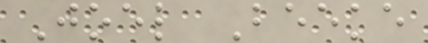Joel Beeke
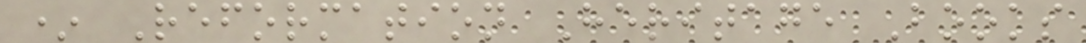* Reformation Heritage Books
